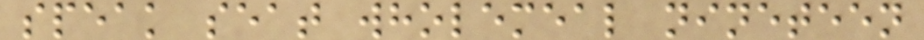speak seat wholemeal nineteen
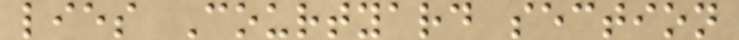lies Courtyard section
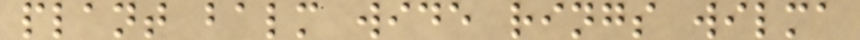plant balm wide rings wilma
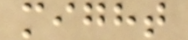might
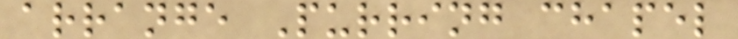arrange Purring chapel
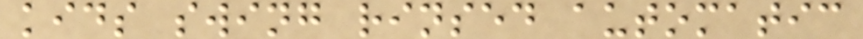kids swing rinsed automatic
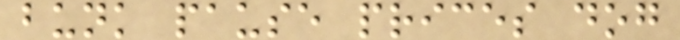bunk pause prices dog
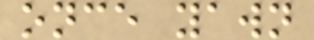once yawn
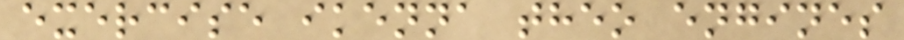exercise ikenna theo engines
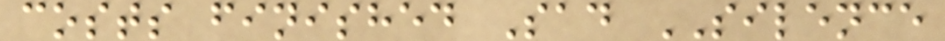costs finished Sad SILENCE
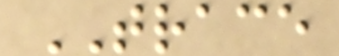TRACE
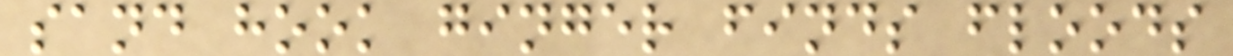sand hook ginger finds floods
